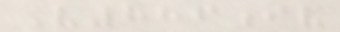V886iv
